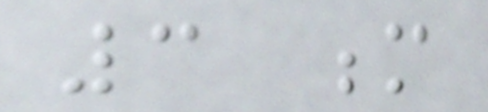3 m
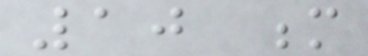10 m
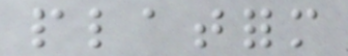platform
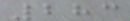283
